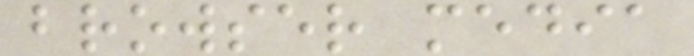browser media
